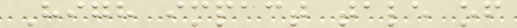High impact tale of
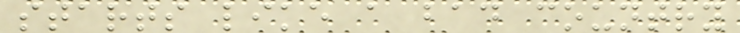starts like a bad country
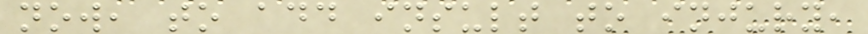now, to add insult to injury,
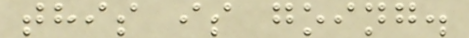this is going.
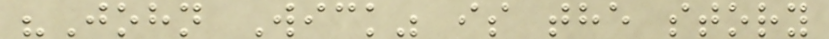"John Wick" is the story
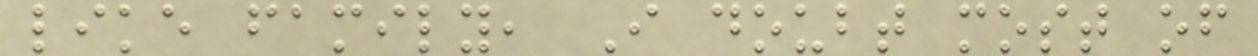like family, I doubt most of
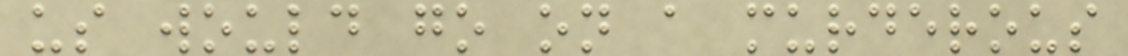us would go on a murderous
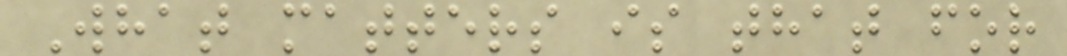What matters is that for
